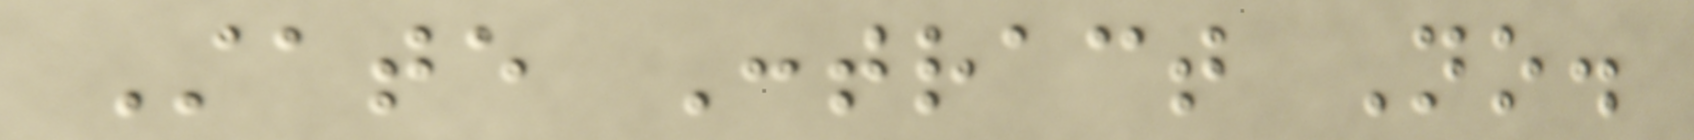State Contract No.
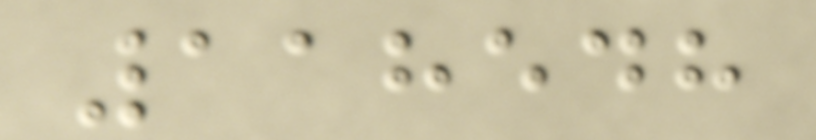118548
